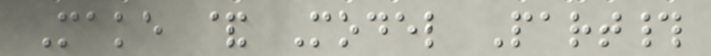Make & Model Part#
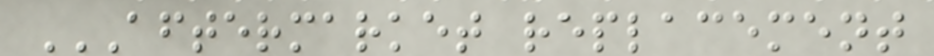AFTERMARKET REPLACEMENT
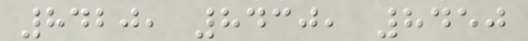8420, 8430, 8450
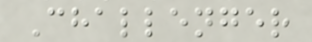Challenger
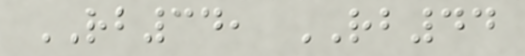RB34, RB44
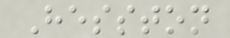Hesston
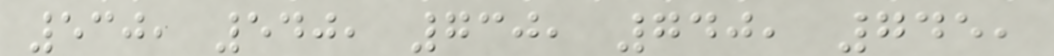530, 540, 730, 740, 745,
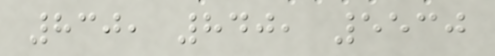830, 840, 5530
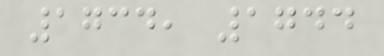1734, 1744
